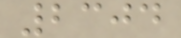2304
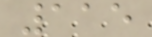115
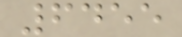6455
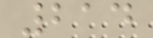214
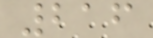216
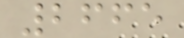2665
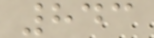843
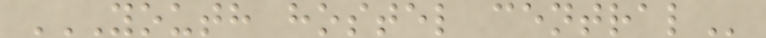YOUTH HOSTEL CENTRAL
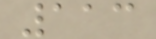113
